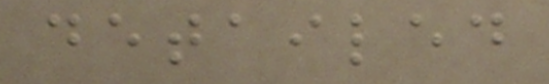detailed
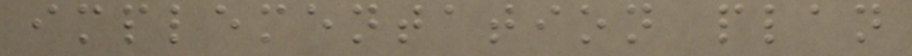implementation plan
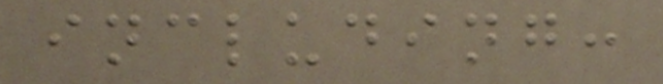including:
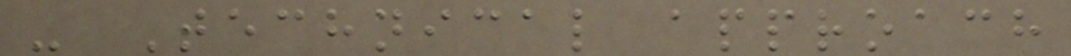- Technical approach
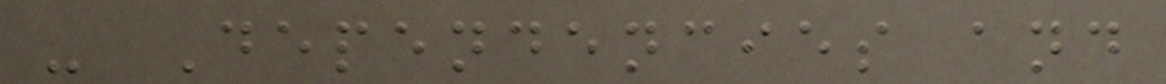- Dependencies and
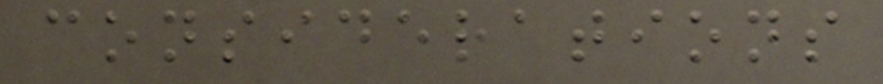considerations
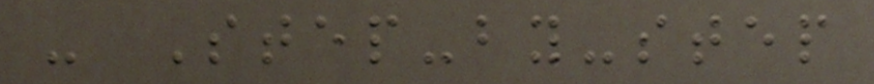- Step-by-step
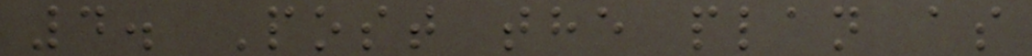4. Post the plan as
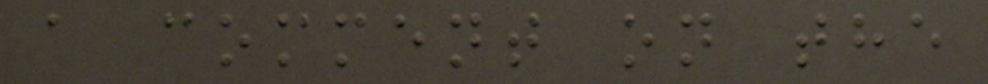a comment on the
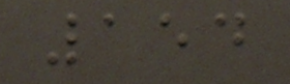154
